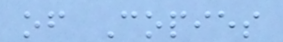of Copies
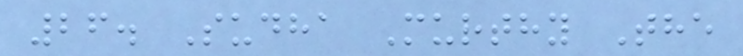26. Sudha Murthy The
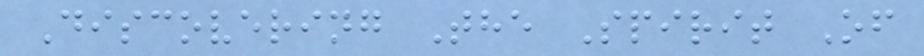Discovering The Spirit Of
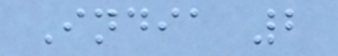India 2
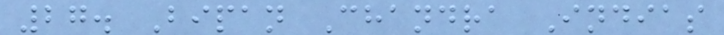27. Bipan Chandra Indias
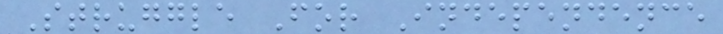Struggle For Independence
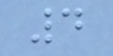4
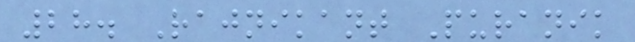28. Rajnikant Puranik
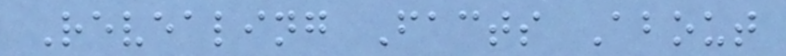Revealing Facts About
